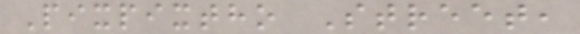Pixpixtho Street,
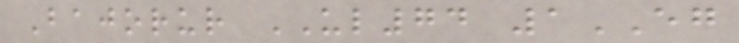Bajorur UL74 1EG
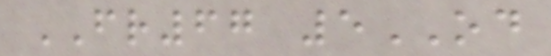FR67 5OD
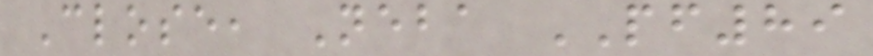Close, Neba PF89
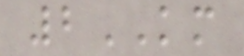2KM
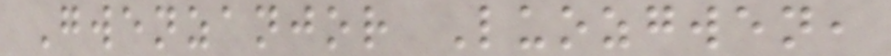Gwenzanjor Luozgwen,
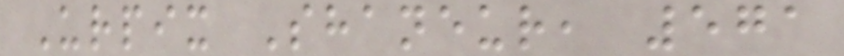Urpix Shaneur, 571
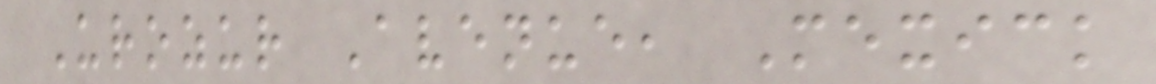Urozur Avenue, Mexick
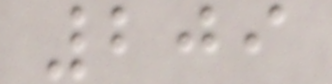209
